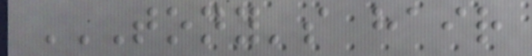TONY'S HAIR
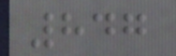847
